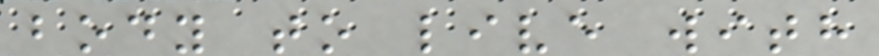body to live with
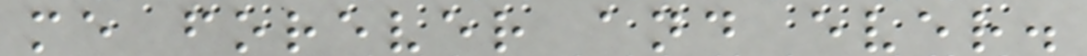me forever and ever.
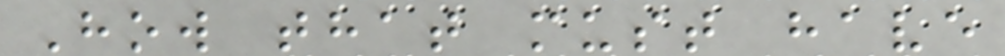How that must have
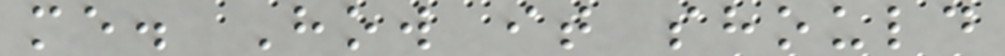me. How it should
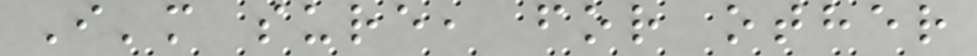I'm sure, for other
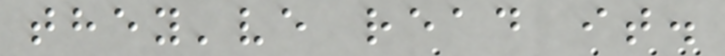they've read it.
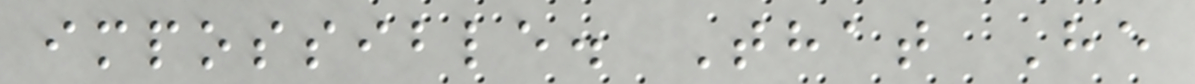impossible. That He
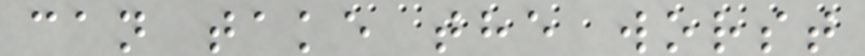can take the worst
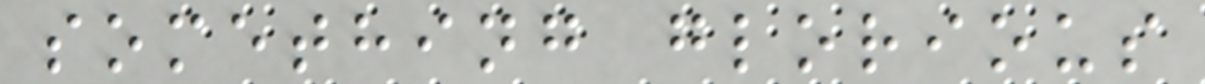something glorious
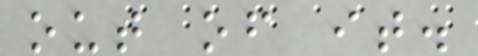out of it.
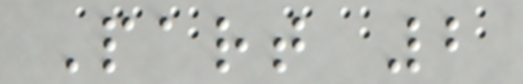Part 2
